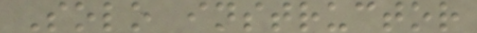Solo instructor
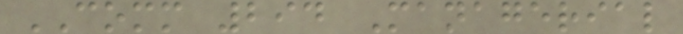COMM 294 Managerial
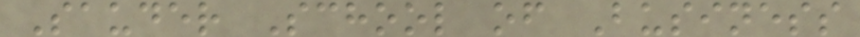Sauder School of Business
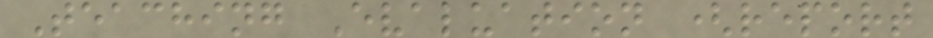Teaching Evaluation (report
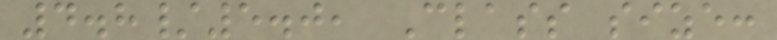4.8/5.0, Class size:
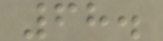68.
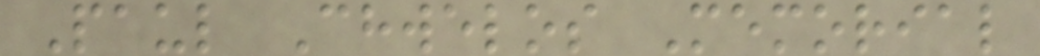Paul Chwelos Memorial
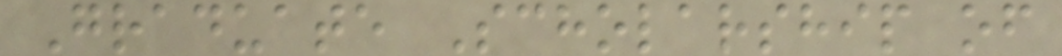Graduate Scholarship of
